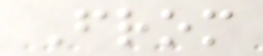From
